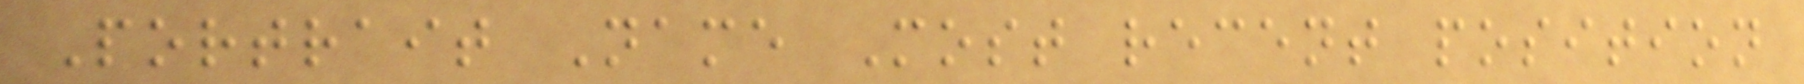Portrait Name Most recent position
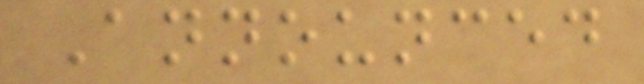Announced
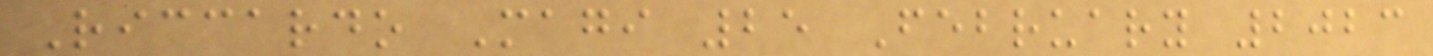Riccardo Magi 25 February 2023
